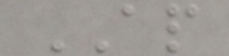AP
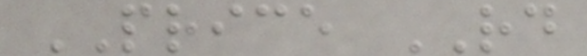PRICE RD
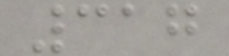317
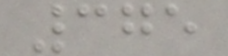375
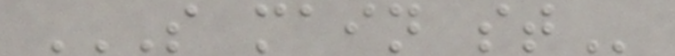S MAIN ST
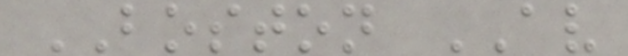BOSTON AV
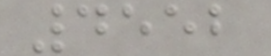4552
